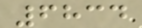6834
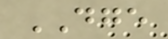DGE
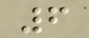6
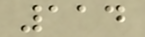114
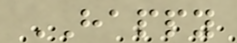HAPPY
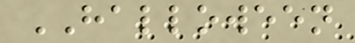HALLOWEEN
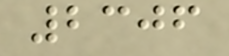2306
